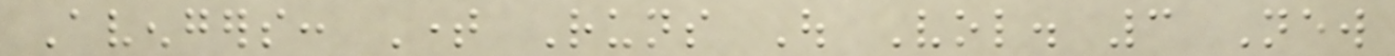Avengers: Time Runs Out Vol. 3 New
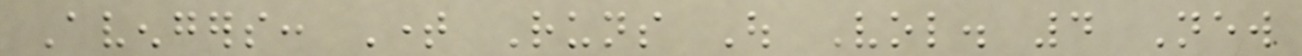Avengers: Time Runs Out Vol. 4 New
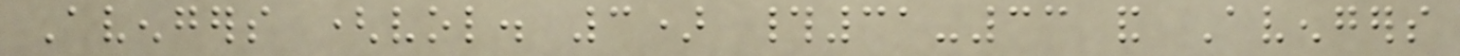Avengers (vol. 3) #31-33 and Avengers
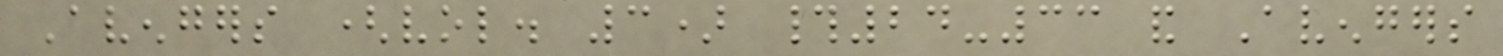Avengers (vol. 3) #24-33 and Avengers
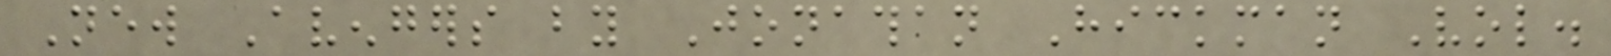New Avengers by Jonathan Hickman Vol.
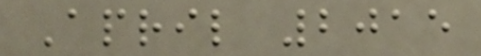April 2015
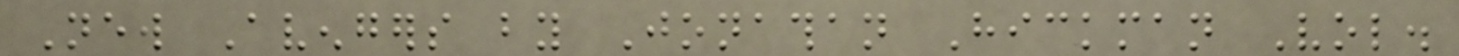New Avengers by Jonathan Hickman Vol.
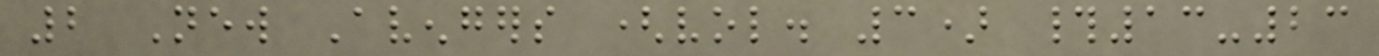2 New Avengers (vol. 3) #13-23
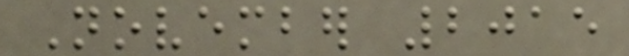November 2015
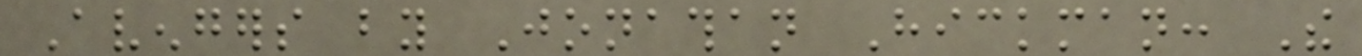Avengers by Jonathan Hickman: The
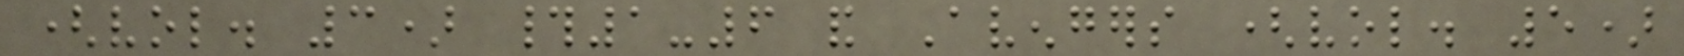(vol. 3) #1-6 and Avengers (vol. 5)
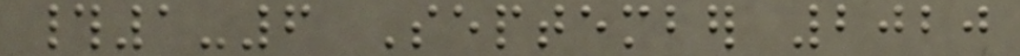#1-6 September 2020
